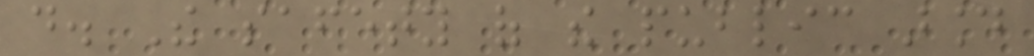do. The safety of the public around
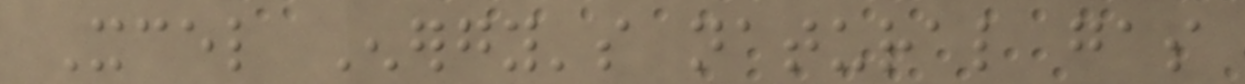Xcel Energy's natural gas
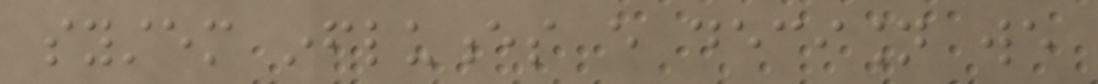system influences every decision we
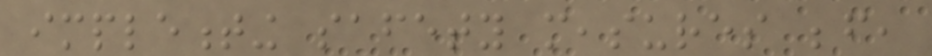implementing safety measures before,
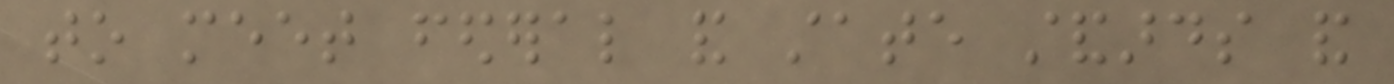to meet federal and state standards and
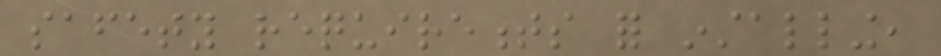safety requirements for installing,
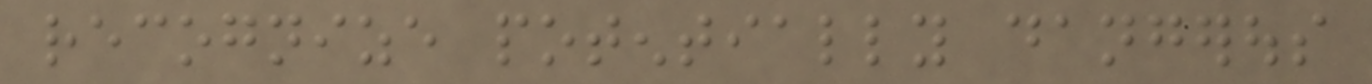recognize potentially dangerous
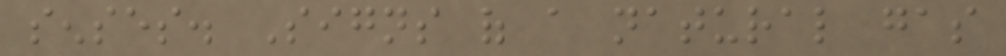senses. Signs of a natural gas
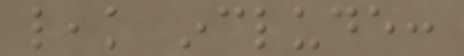leak include:
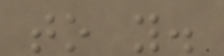to you.
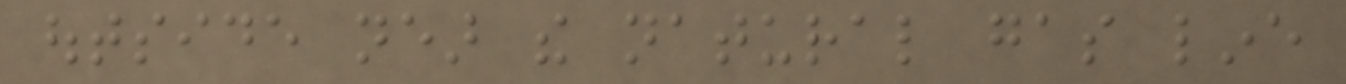outside near the natural gas line
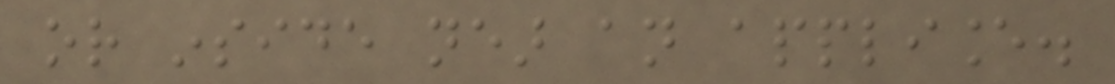or inside near an appliance.
